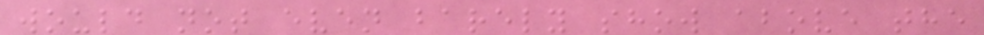would not even barely show above the
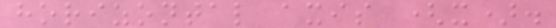horizontal axis (x).
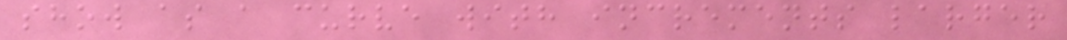show as a curve with increments larger
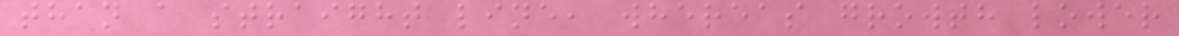than a straight line, whereas growth lower
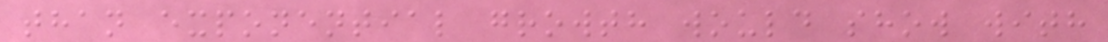than exponential growth would show with
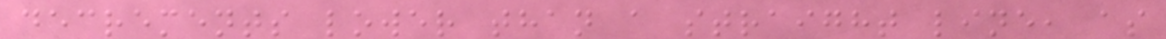decrements lower than a straight line, as
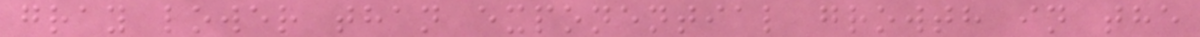gray lower than exponential growth in the
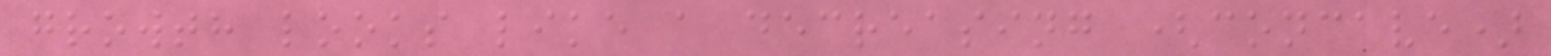growth looks like a decreasing (concave)
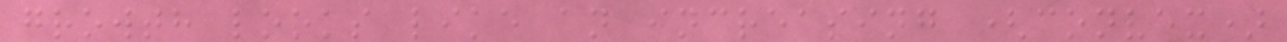growth looks like an increasing (convex)
